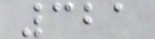321
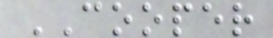COOPER
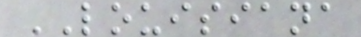LOUISIANA
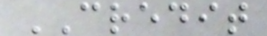CREDIT
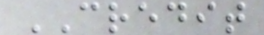CREDIT
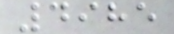4985
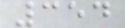354
